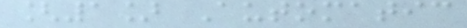[1] Automatic
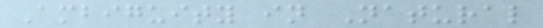Ambiguity in Natural
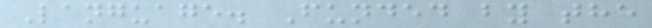Language. Funded by the
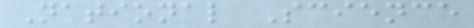National Science
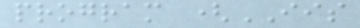program (IIS
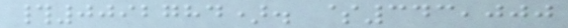#0092784). $343,000
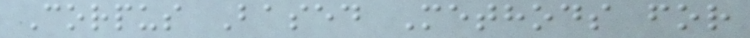Corpus Based Methods for
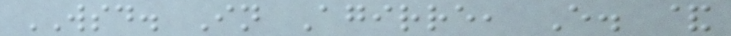WSD. In Agirre, E. &
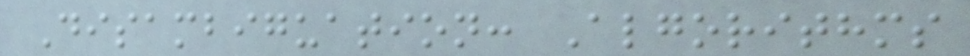Disambiguation: Algorithms
